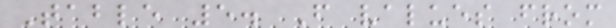Table 5. F values from
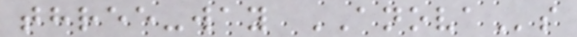three-way ANOVAs
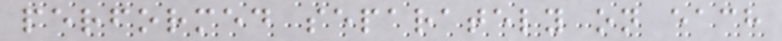performed separately on each
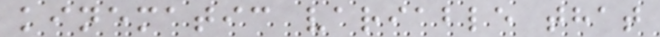kinematic variable that
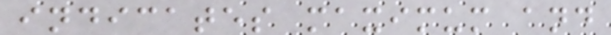indicates maximum and
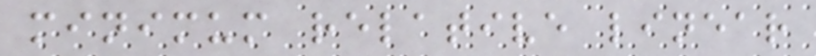minimum relative linear
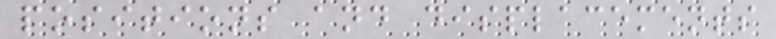positions and displacements
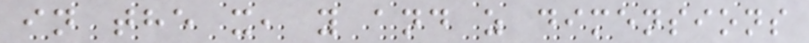in the x, y and z dimensions
